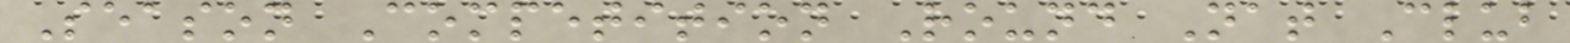Season Competition Round Nat Club
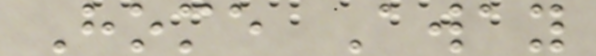Home Away
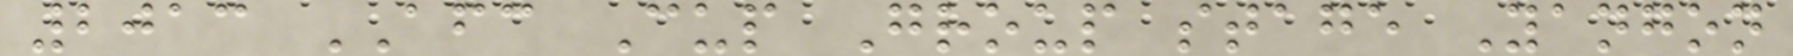2013 AFC Cup Group stage Yangon
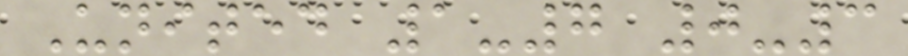United 1-7 0-3
